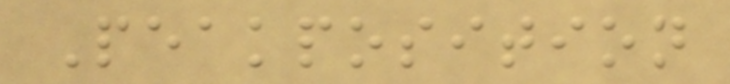Peakposition
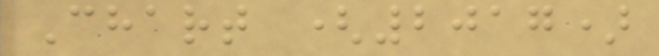Chart (2017)
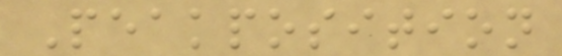Peakposition
